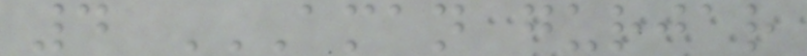4 AMAN GURJAR
